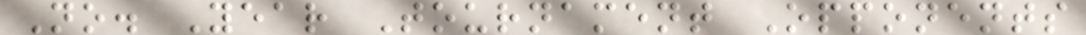No. Year Tournament Opponents
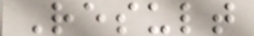Result
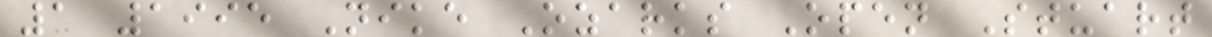1 1995 Nike Ozarks Open Stuart
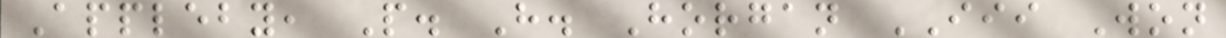Appleby, P. H. Horgan III Won
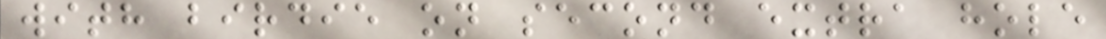with birdie on second extra hole
